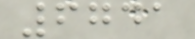6741
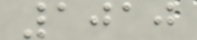1010
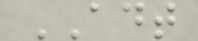ADT
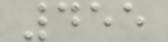455
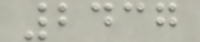2437
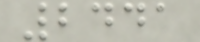2441
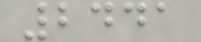2441
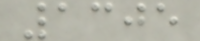1305
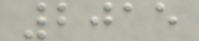2015
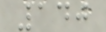140
